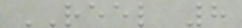REEL 8
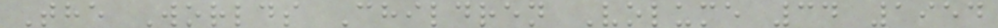The Worlds Children Volume 34 1954
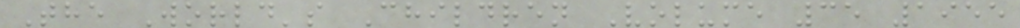The World's Children Volume 35 1955
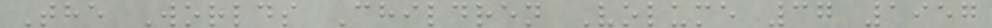The Worlds Children Volume 37 1957
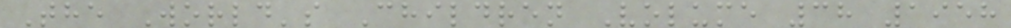The World's Children Volume 38 1958
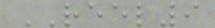REEL9
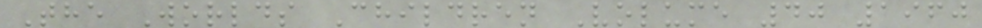The Worlds Children Volume 40 1960
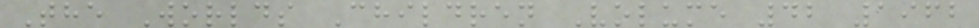The Worlds Children Volume 42 1962
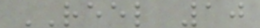REEL 10
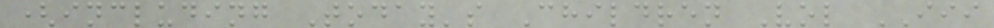(including Today's Children Vol III
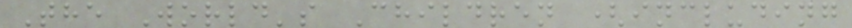The World's Children (including
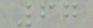67
